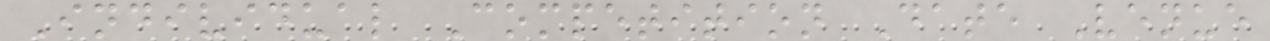Individual Competition Date Venue
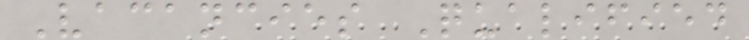Vacancies Qualified
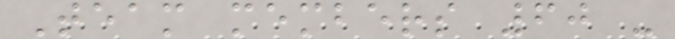Team members 60 -
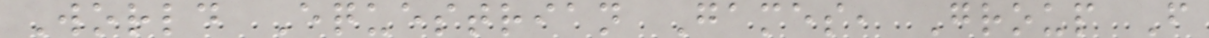World Equestrian Games, Group F
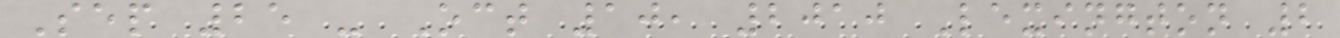Sep 25 - Oct 10, 2010 Lexington 2
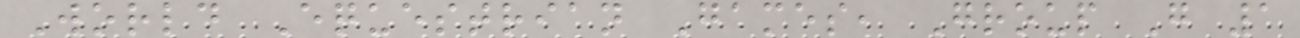World Equestrian Games, Group G 1
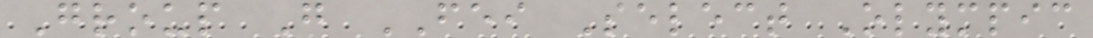Group G FEI Select Olympic
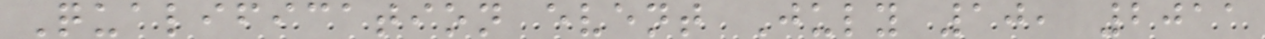Qualification event July 10, 2011
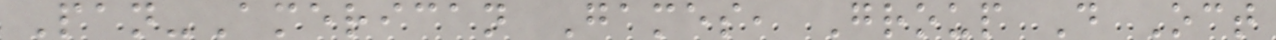Pan-American Games, Group D Oct
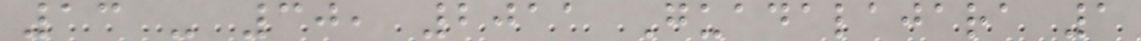13 - 30, 2011 Guadalajara 1
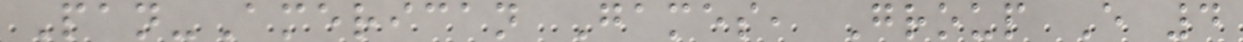Pan-American Games, Group E 4
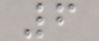6
